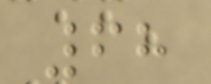68
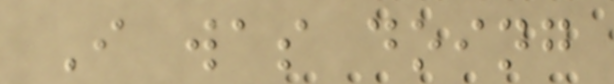I was doing
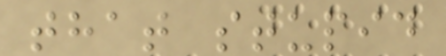that stupid
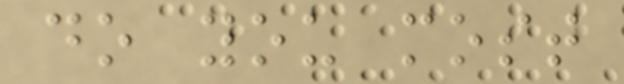do you most
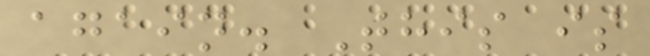again. This is
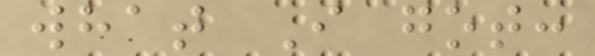what I got:
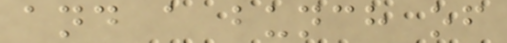and a bunch of
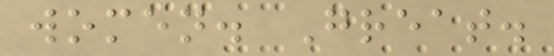women. Great.
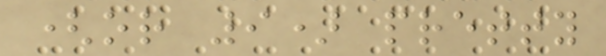(or 9) pretty
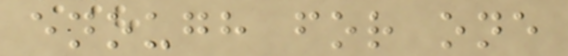enough for one
